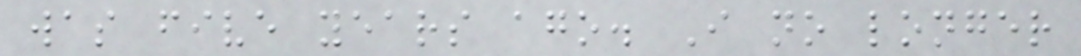was five years ago. I no longer
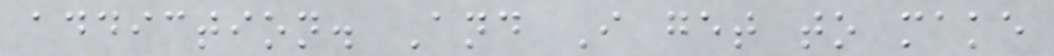addiction. And I get to make
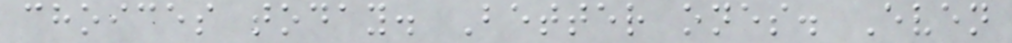choices today. Better ones. Even
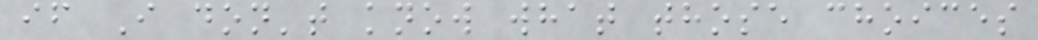if I don't know what those choices
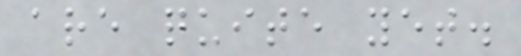are quite yet.
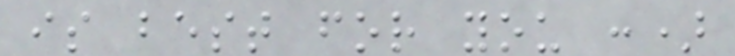is best for you :)
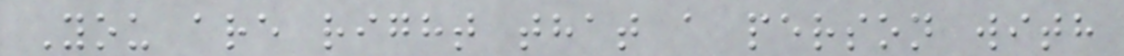You are right that a person with
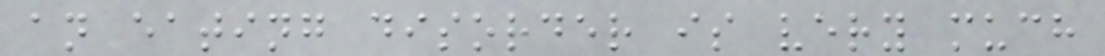an eating disorder is very much
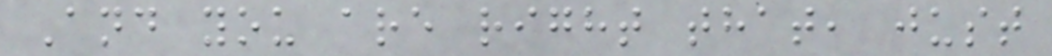And you are right that, just
